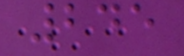245
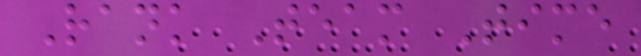Rank Team Time
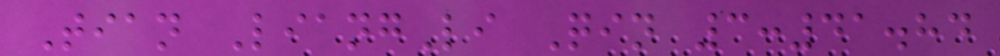Tian LiangLi Qin 3:41.84
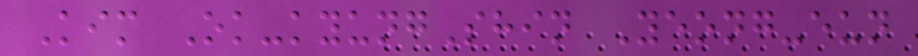Kim Ok-kyungShin Yeong-eun
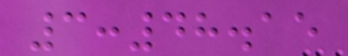3:48.15
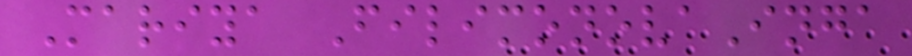Mariya FilimonovaInga
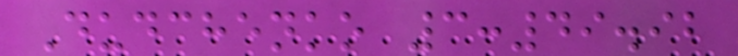Dudchenko 3:49.92
